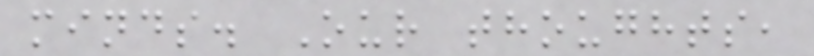minds. Our thoughts,
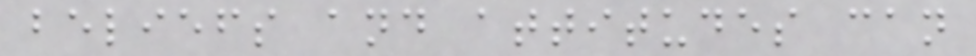beliefs and attitudes can
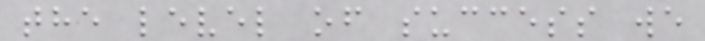the level of success we
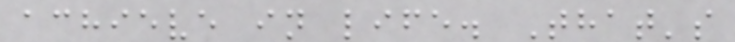achieve in life. That's
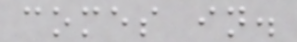comes in.
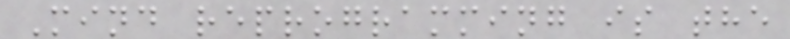Mind reprogramming is the
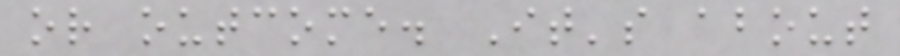or outcome. It's about
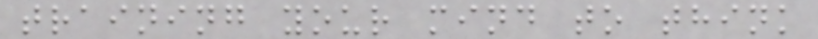training your mind to think
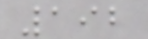192
